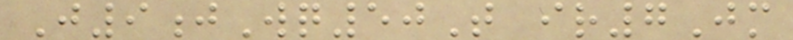J9jWq50T ir7Jm
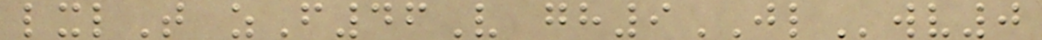lxlT zF46V gh9JLwv0
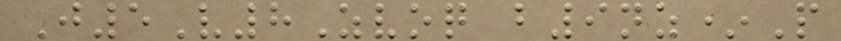J5V8Zvoq b9nz*P
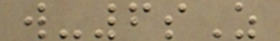w-6sZ
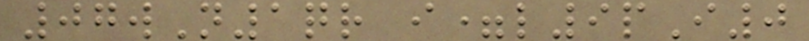07wN1qr i=l9pI0
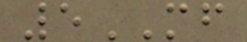5MF
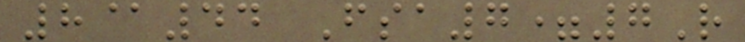8@44 Fsa7=7R
